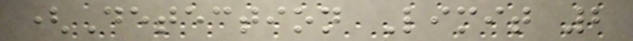(Detection Limit 2
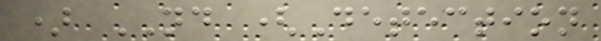) ND (Detection
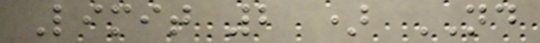Limit 2 ) ND
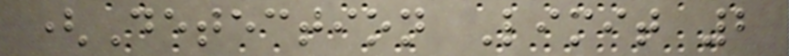(Detection Limit 2
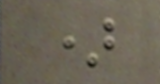)
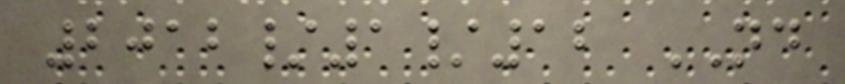2012/1/12 ND
